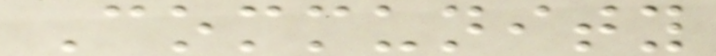Community
